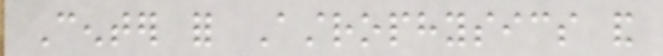Center for Astrophysics and
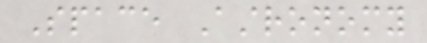Space Astronomy
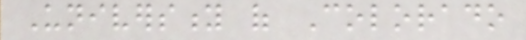University of Colorado
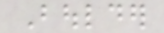Boulder
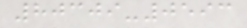80309-0593
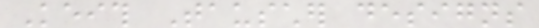Keith Tauscher designs
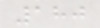180
